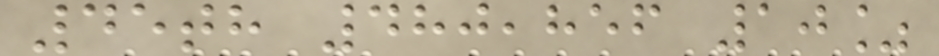45th 480,856 10%
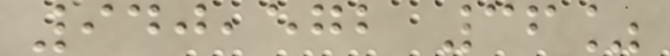940,572 36%
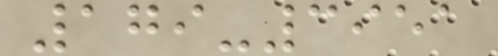179-3951
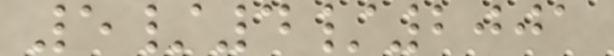5/4/2001
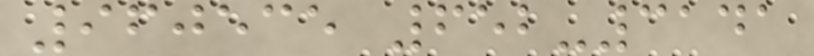960535 652-3141
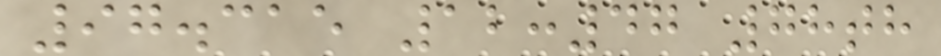97.315 12:47 78th
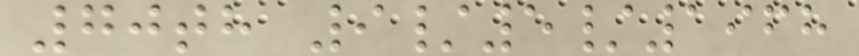70th 9/5/1968
